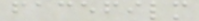facefilm
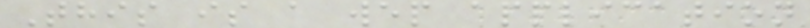This is a wep application
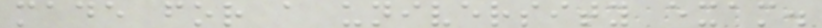made for a university exam.
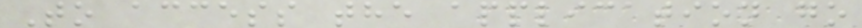To access the application go
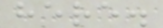here.
